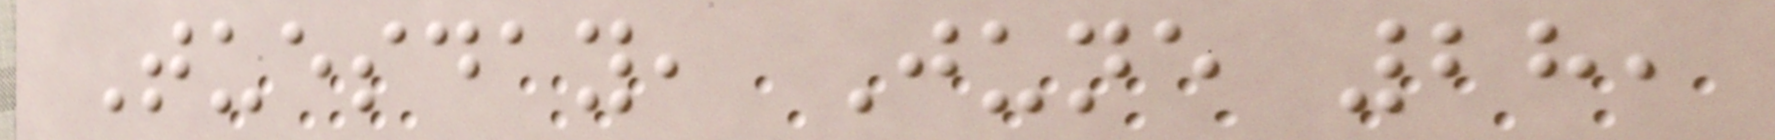Tuesday, June 28,
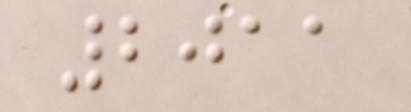2011
